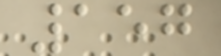157
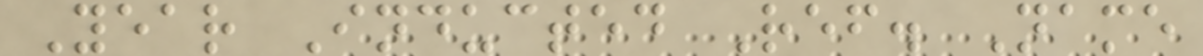Year Inducted Ref. Name
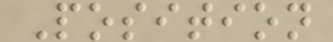Position
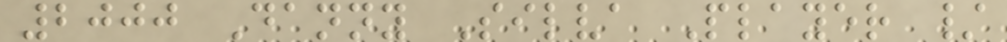2000 Danny Silva Player /
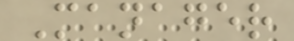Manager
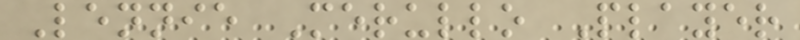Lennie Merullo Player
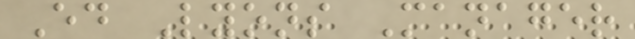Ed Lyons Manager
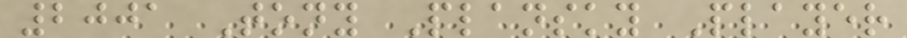2001 Tony Plansky Player
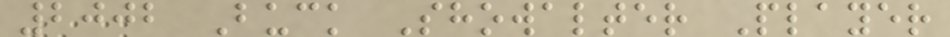2002 Buck Showalter Player
